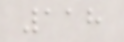118
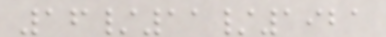16/11/1921
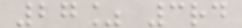27% 3rd
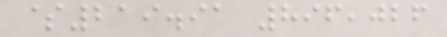$219.91 896,026
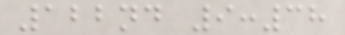122nd 9:38
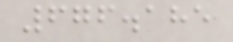676.185
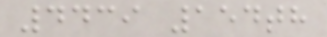4439 154th
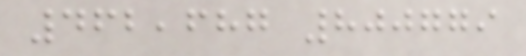462,687 800779
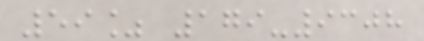59% 179-9308
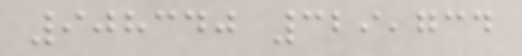908340 329,734
